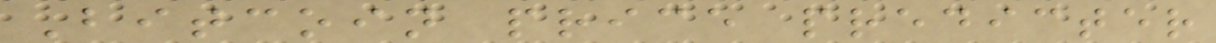Bitcoin price predicter
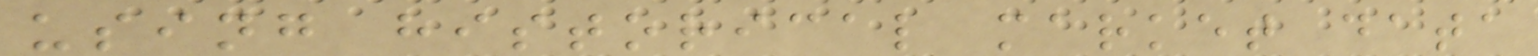using historical market data
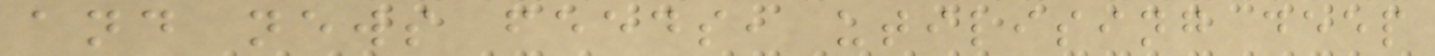and news feeds, utilising deep
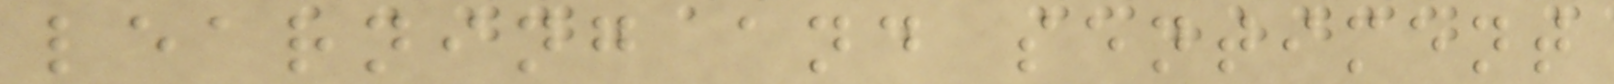learning and sentiment
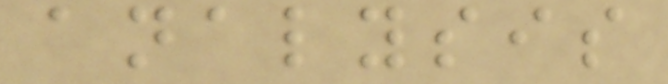analysis
